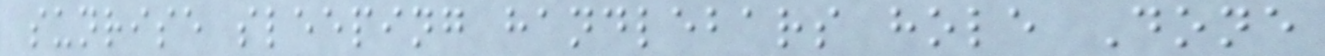sunrise sleeping handlebars hole Done
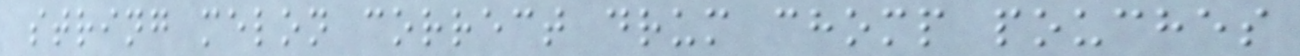string melon correct drum chomp pouches
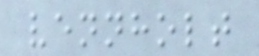vennholt
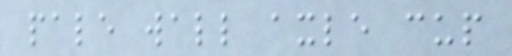pale wall axle cup
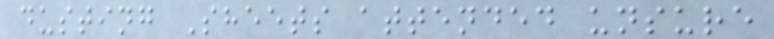dusting Sheets attended unsure
